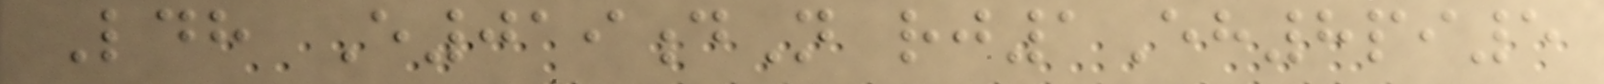Ldh E019dN rj1Eh8pi5
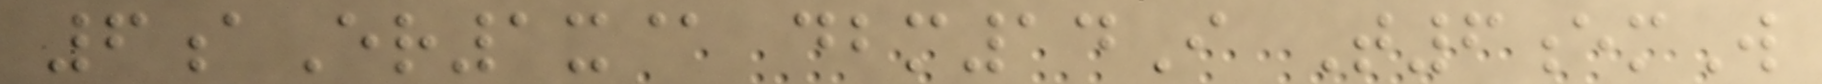6aEr1x@ dbm14I T6emW
